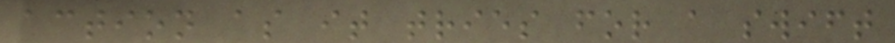action as it tries for a swift
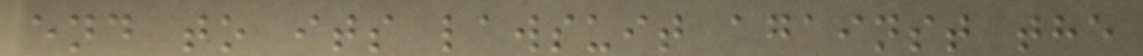end to its lawsuit against the
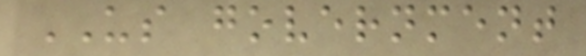US government
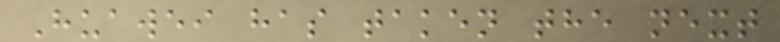Huawei has taken the next
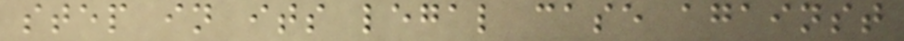step in its legal case against
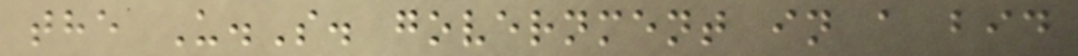the U.S. government in a bid
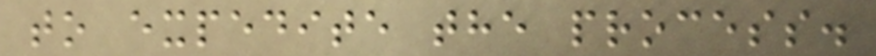to expedite the process.
